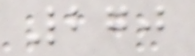270
